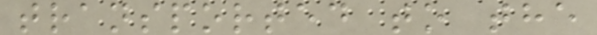transported to the
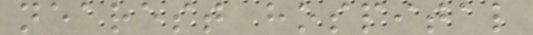nearest hospital
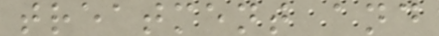treatment and
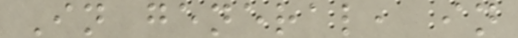In general, in
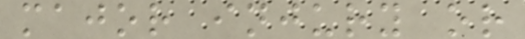major injury or
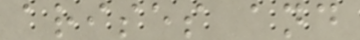arises and
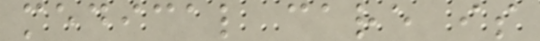medical care is
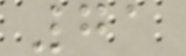71
